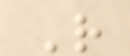R
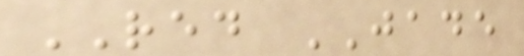RED JADE
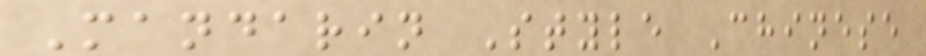Mandarin Style Chinese
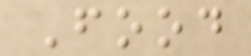Food
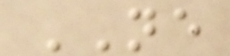NE
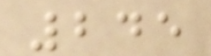245
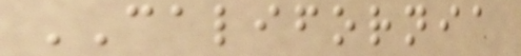CALIFORNIA
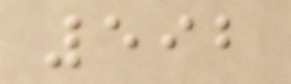592
